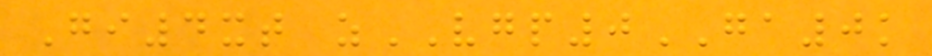Gi4xt zVGP0GA0k
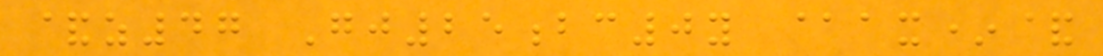&z47 Gj25bc0y @ax*&
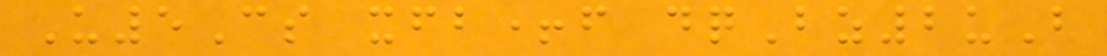U5Cs xfb+f dqBz2uB
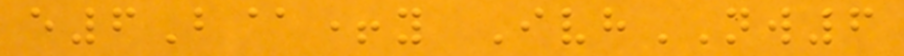e6B@+y IvhNW6
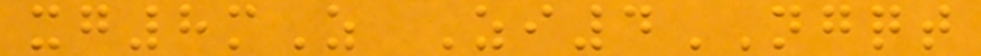xg8mZ Zi4NGQT
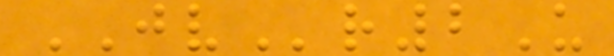JVr2U
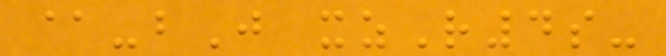@-bJ xzR4s-
